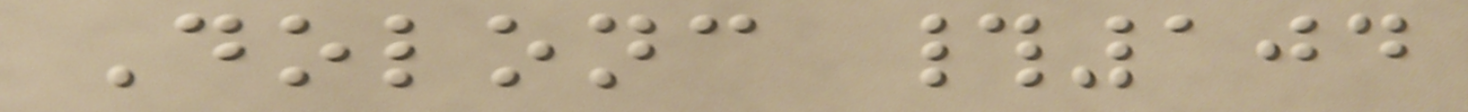Dolonc #104
